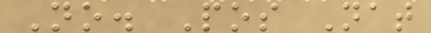No. Pos Nat
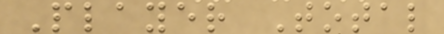Player Total
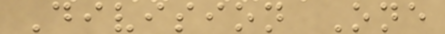Division One
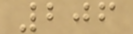206
